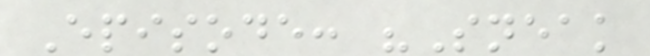Episode: "Sneak
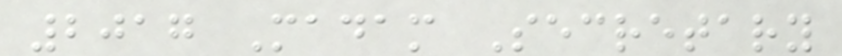2017 Madam Secretary
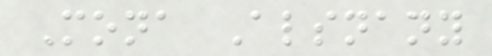Mona Alsnany
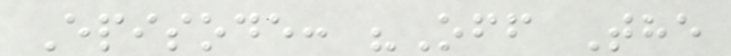Episode: "Off The
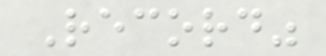Record"
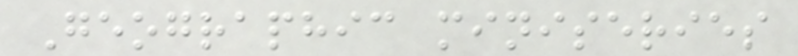Geographic miniseries
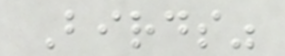Birds"
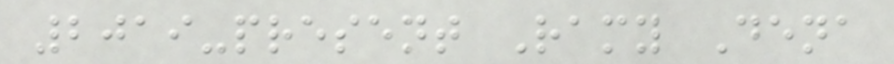2019-present Ramy Dena
